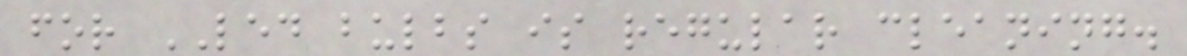for LED bulbs is regular cleaning.
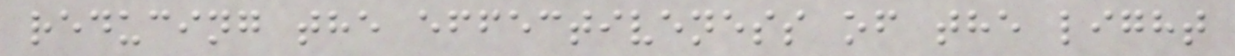reducing the effectiveness of the light
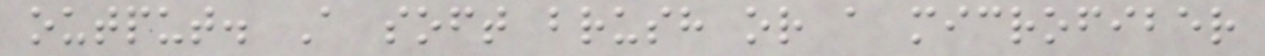output. A soft brush or a microfiber
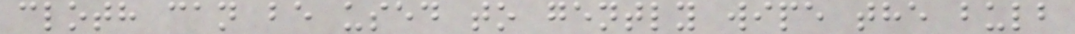cloth can be used to gently wipe the bulb
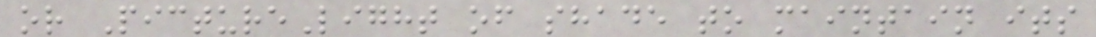or PictureLight of shade to maintain its
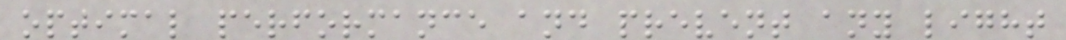optimal performance and prevent any light
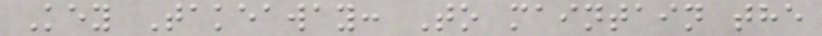Key Takeaway: To maintain the
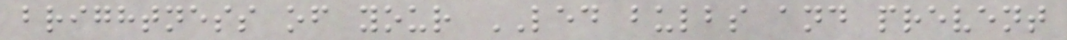brightness of your LED bulbs and prevent
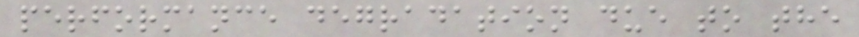performance degradation due to the
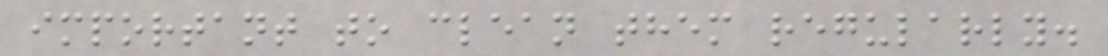important to clean them regularly.
